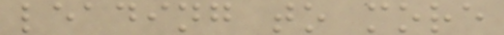leading to more
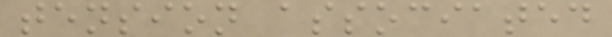tension associated
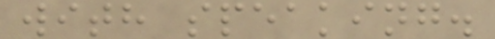with speaking.
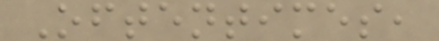Oftentimes,
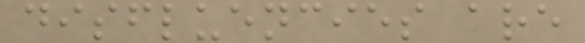disfluencies are
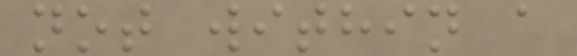not within a
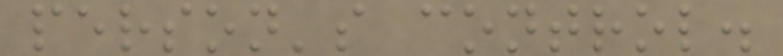person's control.
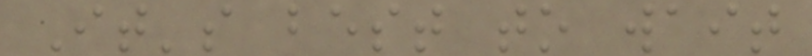It's best to wait
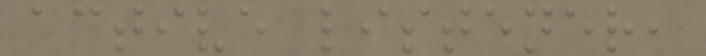active listener,
